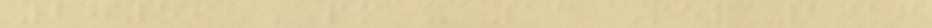2:59 PM - 11 Sep 2017
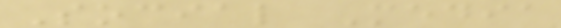Social Media
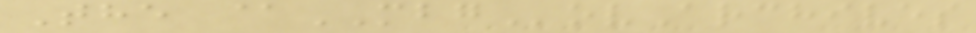The @MBGovArchives
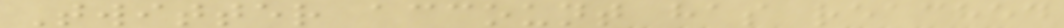Twitter account has reached
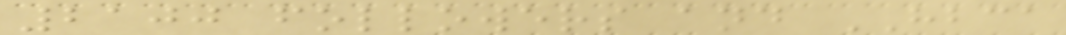2100 followers and HBCA
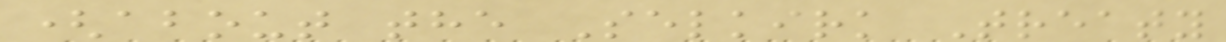(about the Selkirk Treaty
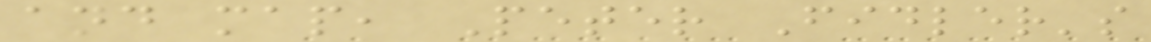and map, Peter Fidler's
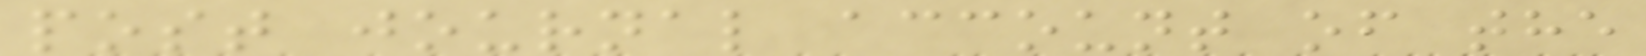post journal account of the
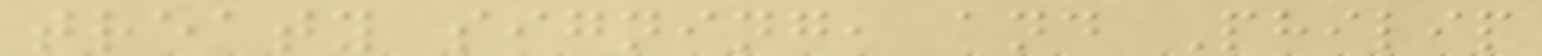treaty signing, and Philip
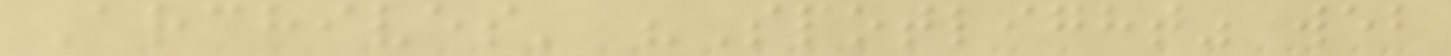Archives' "Spotlight" web
